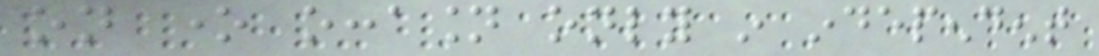on one occasion only in independent
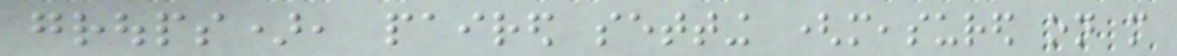groups), paired setting (measured on more
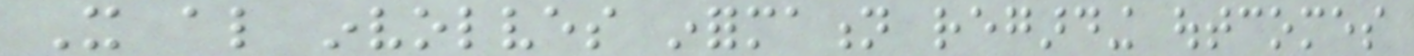It also involves information regarding outcomes
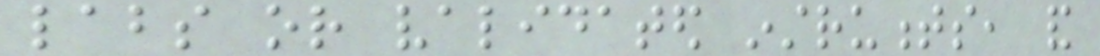labs or validated instruments, and
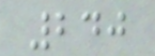240
